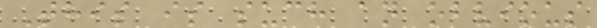This is such an obvious
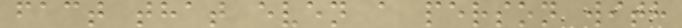fact that even a person with
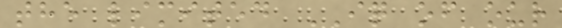the limited IQ of our
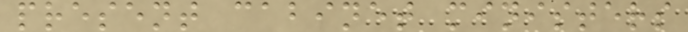present cabinet ministers
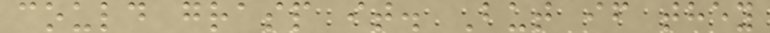could grasp it. But if they
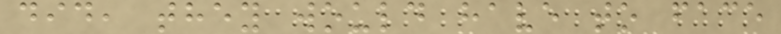did, they would have to face
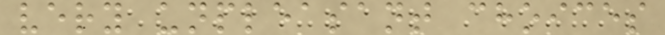very unpleasant choices
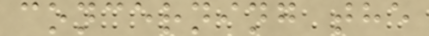concerning the
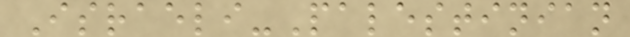Israeli-Palestinian
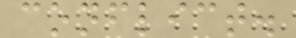conflict.
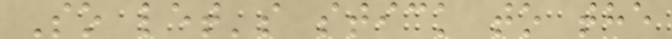So let's stick to the
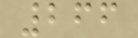266
